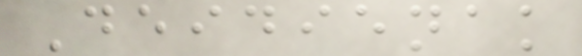Deidienak
